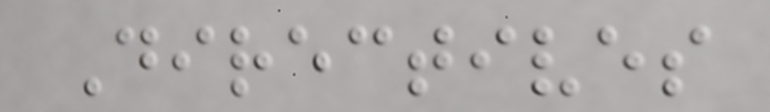Directives
